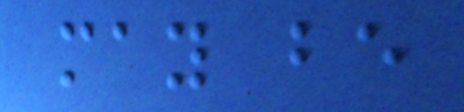may be
